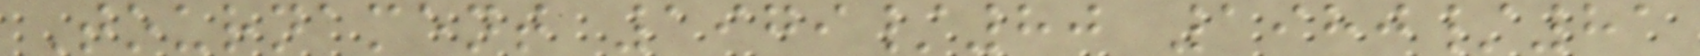Tournament 1979/80 1980/81
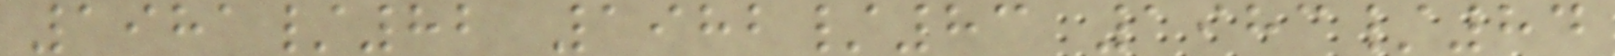1981/82 1982/83 1983/84
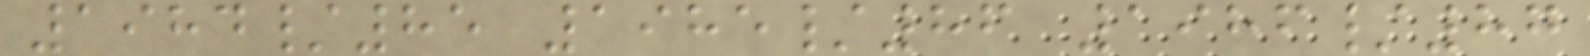1984/85 1985/86 1986/87
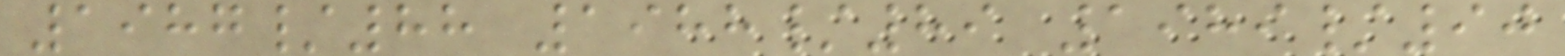1987/88 1988/89 1989/90
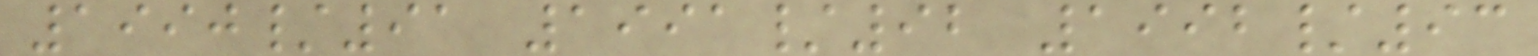1990/91 1991/92 1992/93
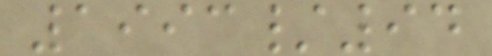1993/94
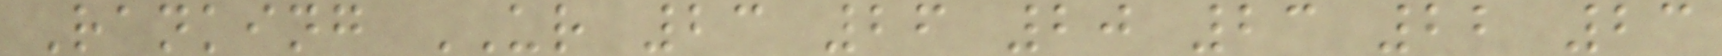Ranking UR 23 26 20 23 22 23
